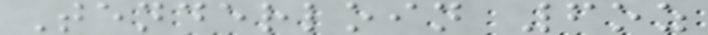Tenderloin 6oz
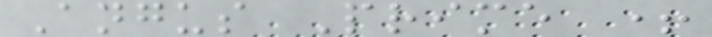Angus Prime +
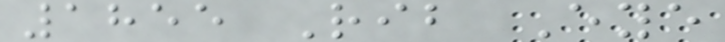1855 Rib Eye
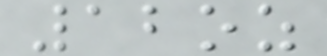12oz
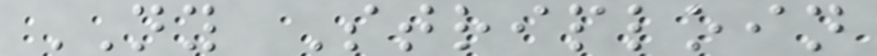NY Striploin
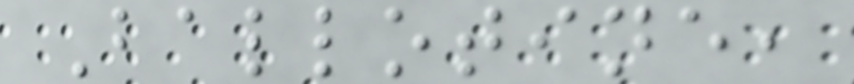Ballotine,
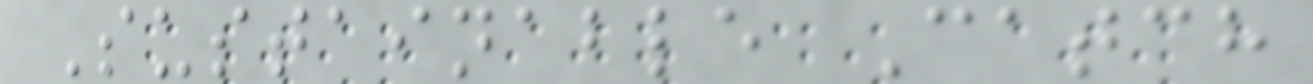Sustainable Catch
